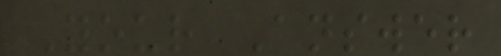Your Answer
